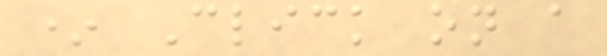* Click on a
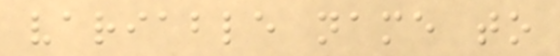variable name to
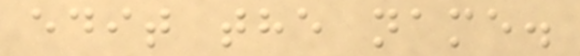edit the name.
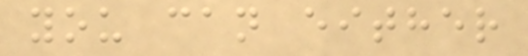you can either
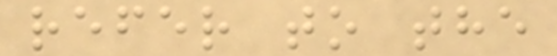refer to the
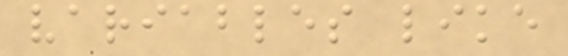variables like
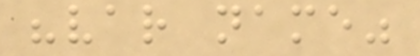"var name"
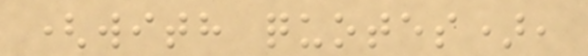(with quotes),
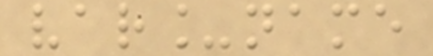var_name
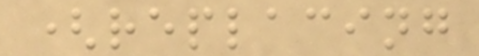(replacing
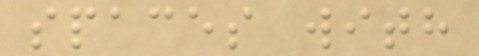spaces with
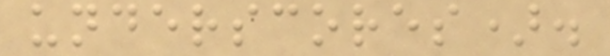underscores).
